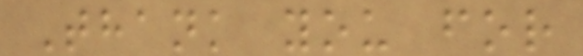Thank you for
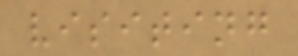visiting
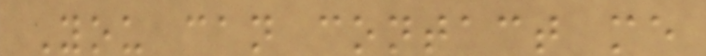You can contact me
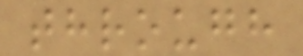through
